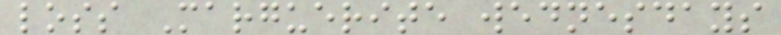loss Marguerite wednesdays
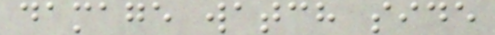damage watch side
